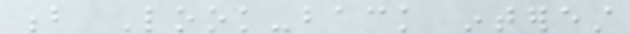b Look-back interest
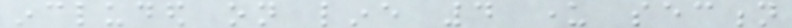included on line 4 under section
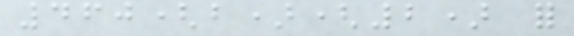460(b)(2) for
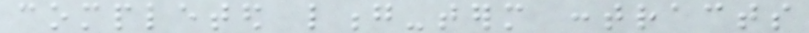completed long-term contracts
